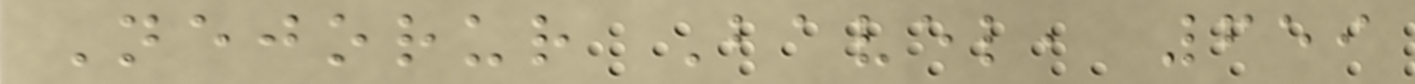Nejorur Bavel, 659
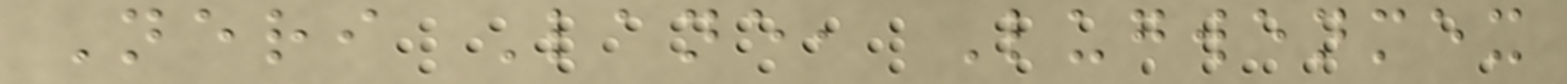Neri Lane, Lugwenmex
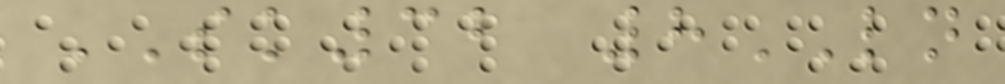SK32 8LN
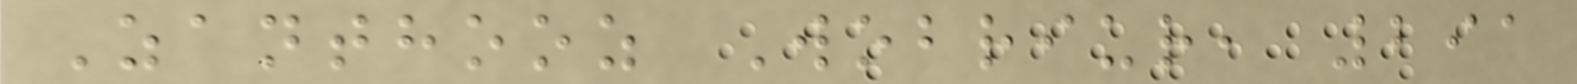Zanthooz Wobriur, 291
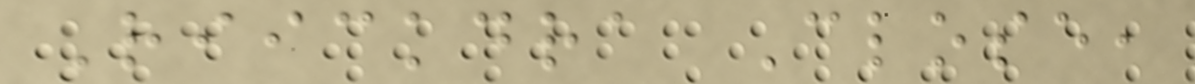Riickdra Close,
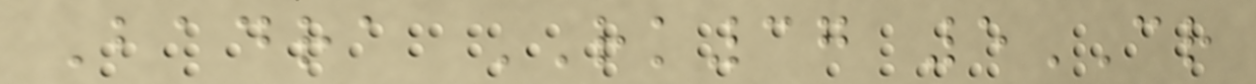Badra RK37 5CR
